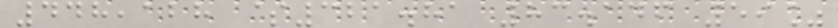448,128 $321.81 83.146 59%
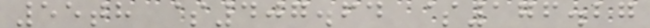55th $407.64 $176.27
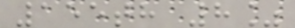155th 8%
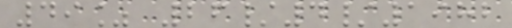49% 26/4/1982
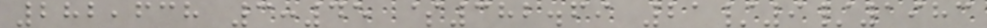282,638 3:45 $382.69 21/9/1983
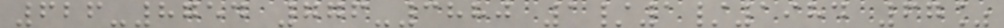626-8754 776-3880 1/1/1984 67%
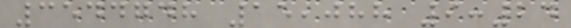3544748 15,088 9:24
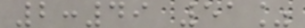2:49 51%
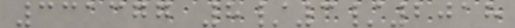331377 8/3/2018
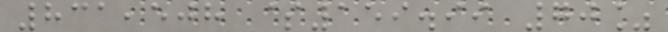831,508 $159.99 70%
